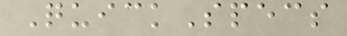QuickSpecs
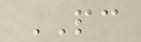PC
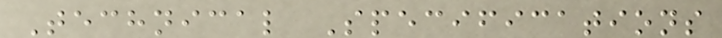Technical Specifications
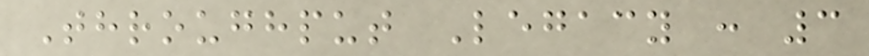Throughput Legacy : 3
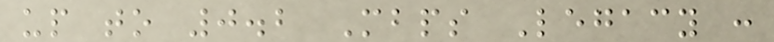up to 0.2 Mbps Legacy :
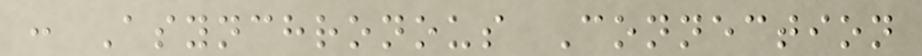: Asynchronous Connection
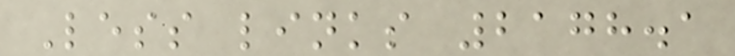Less links 2178.1
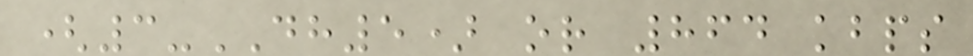(3-DH5) or 864 kbps
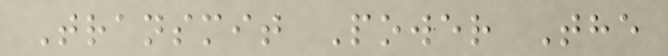Transmit Power The
